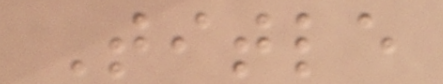Title
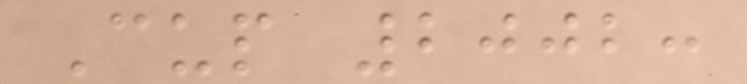Cup 2002:
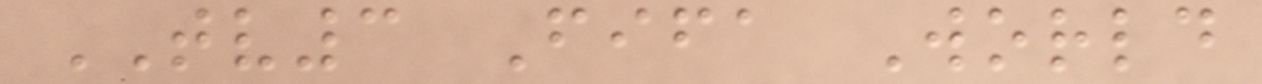TV3 Fifa World
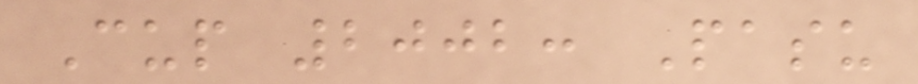Cup 2002: Pasu
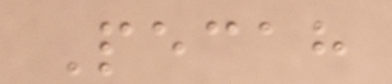Pecah
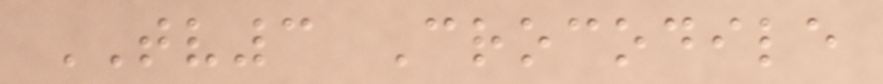TV3 Crocodile
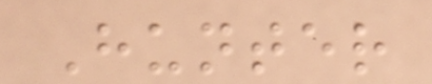Hunter
